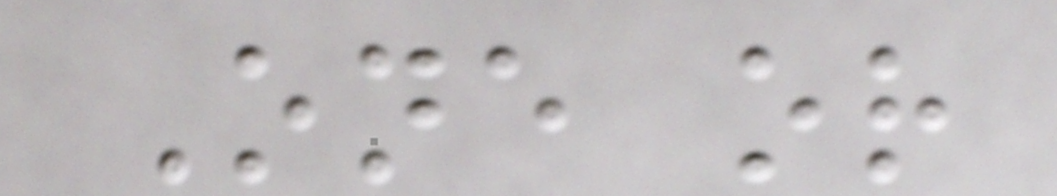One or
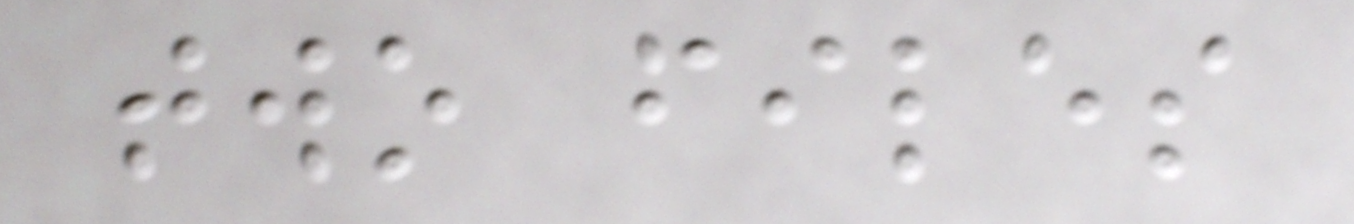two files
